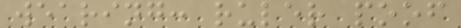wearing: ruler poof
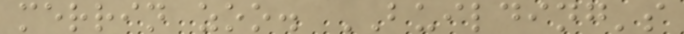merrin zoo. BUILDING's
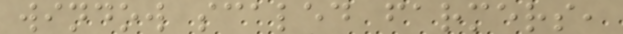window scaled farmers,
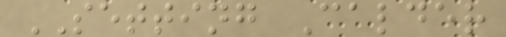SETTING Calder
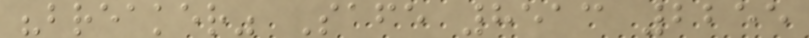"breaker" Safe 8513 2255
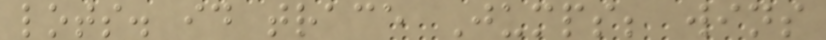lots. id trace Jumps; wins
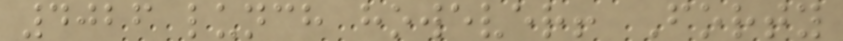4026 lunch however! Forty
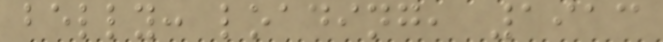belly: loading, 1913
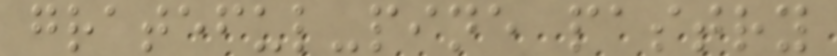grateful-pine pastry
